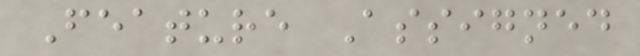Feature Assigned
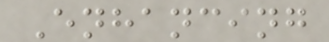Enhancing
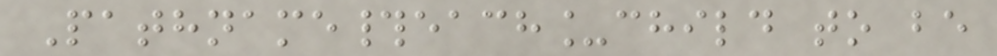Pathname#each_child to be
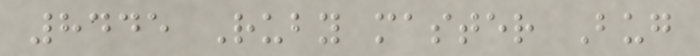8445 Ruby master Bug
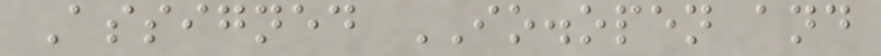Assigned IO.open and
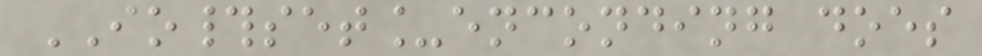IO#set_enconding does
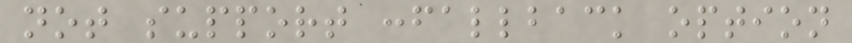not support :fallback option
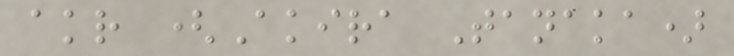akr (Akira Tanaka)
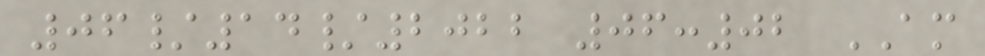06/14/2022 06:02 AM
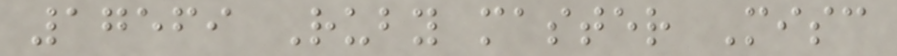17569 Ruby master Misc
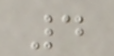4
